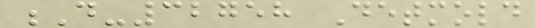D-32758 Detmold
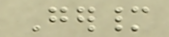Germany
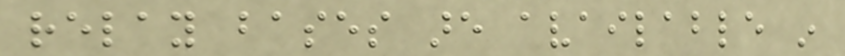relay bases are available in
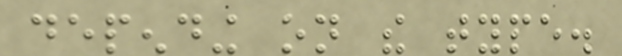depending on the type.
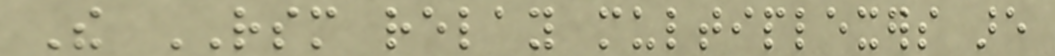The RSM relay multiplexers are
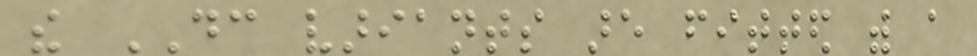the DC variants are fitted with a
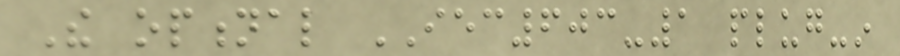The optional IEC603-1 plug-in
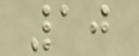10
